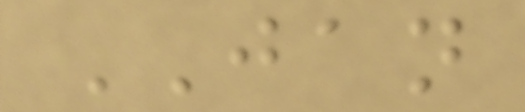JAN
